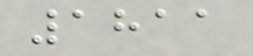1811
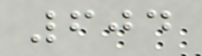604
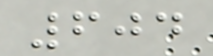604
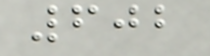602
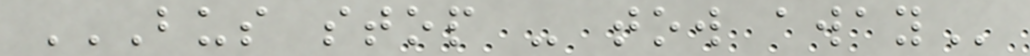BUS STOP - TOW AWAY
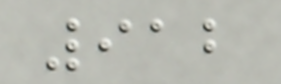912
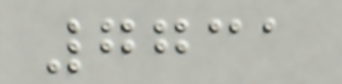7731
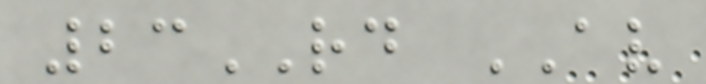23RD AV
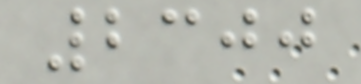2300
